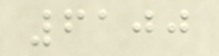6100
